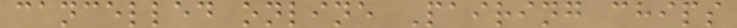cancelled online Pairing chips
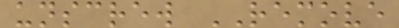unscrew REMOVE
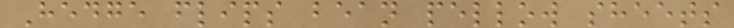Hedge flips bean pellow sheets
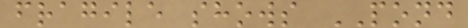fragile shows POND
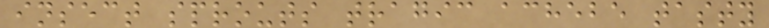insect sprouts tragic achebe tasty
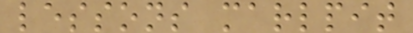lessons marlpit
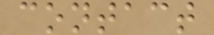contact
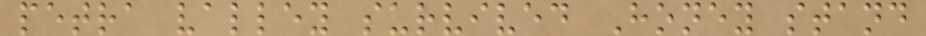petra valley survived Honey stand
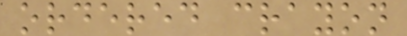ordered crayon
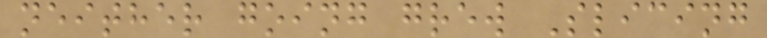neither going grew Slicing
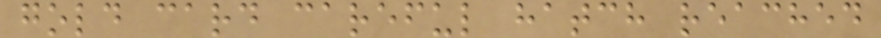gold card careful hatch reached
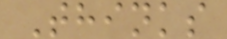Thinks
